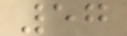57
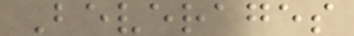Beverages
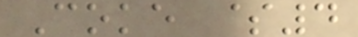Coke $4
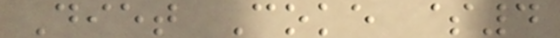Diet Coke $4
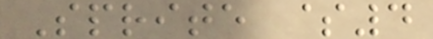Sprite $4
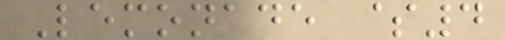Lemonade $4
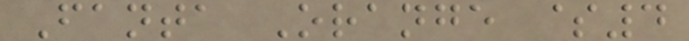Fanta Orange $4
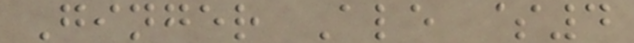Ginger Ale $4
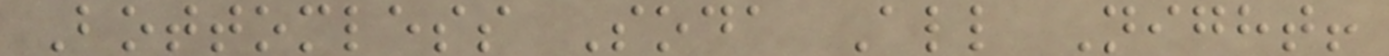Bottomless Soda All Night!
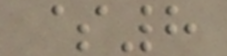$8
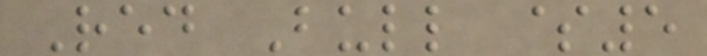Red Bull $5
